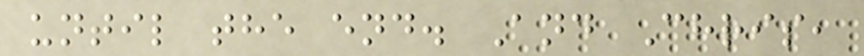until the end. And Chris,
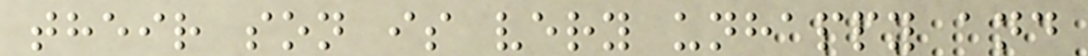their son is very unhappy and
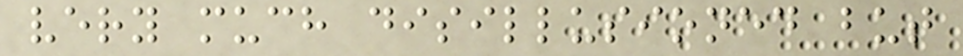very much disillusioned but
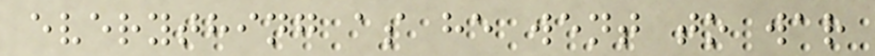everything as he went to war
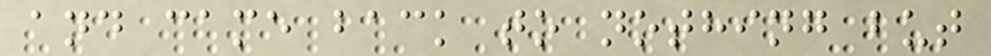and came back to nothing but
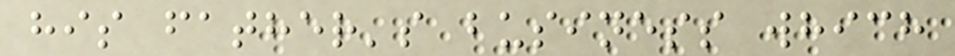his father's business which
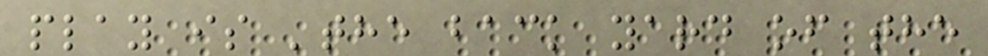play is 'the back yard of the
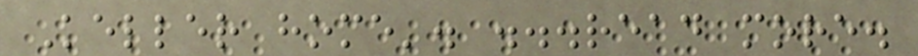Keller home'. ...read more.
